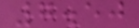7.50
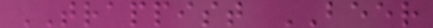TRAPPIST BEER
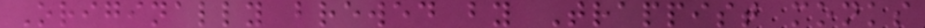Originally brewed by Trappist monks
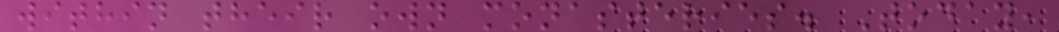within their own monasteries. Today,
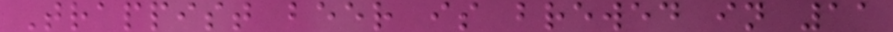Trappist beer is brewed in 11
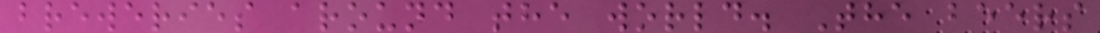breweries around the world. The beers
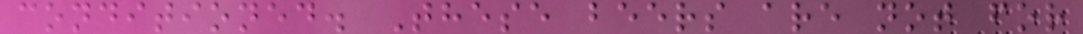conditioned. These beers are not for
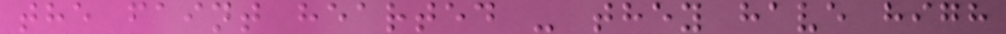the faint hearted - they have high
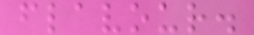flavour.
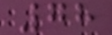78
